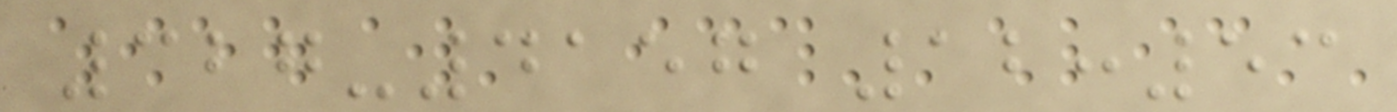327-4157 12:53
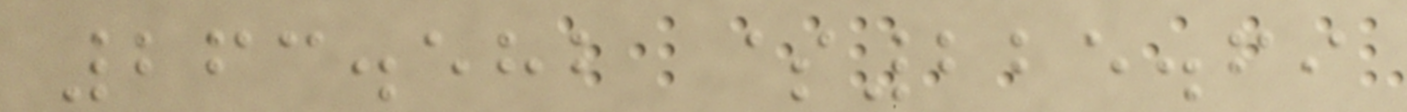263.582 $225.69
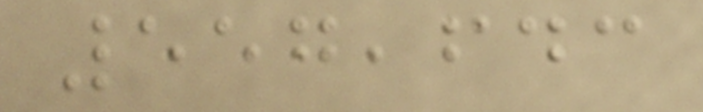557,643
